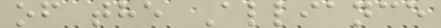of the Alliance
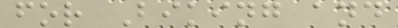for Biking and
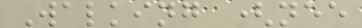Walking (nee
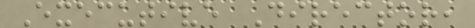Executive Director,
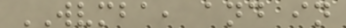WVMBA, and in
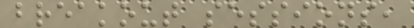breakout sessions,
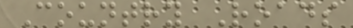Country Roads
